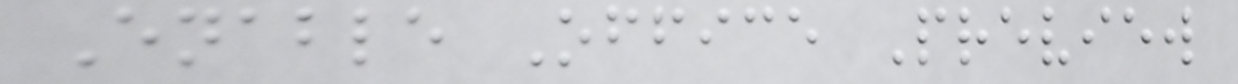Enable Office Preview
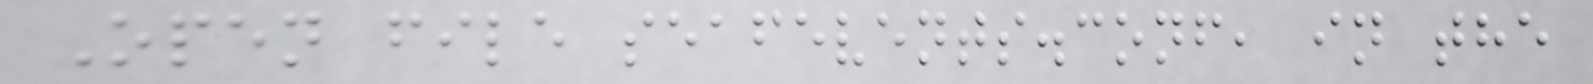Open file seafevents.conf, in the
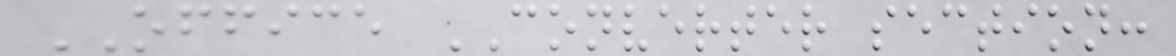OFFICE CONVERTER section:
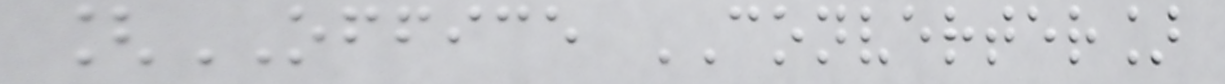[OFFICE CONVERTER]
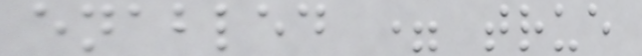enabled = true
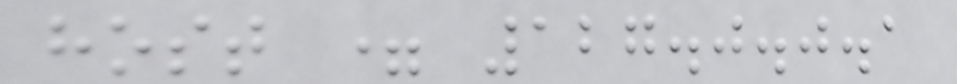host = 127.0.0.1
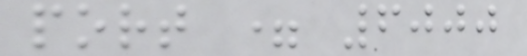port = 6000
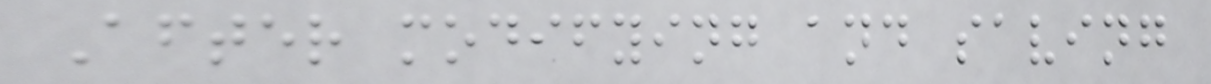After modifying and saving
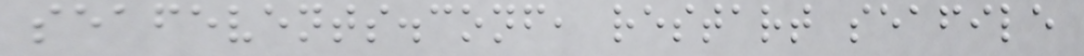seafevents.conf, restart seafile
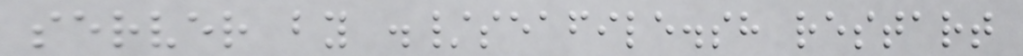server by ./seafile.sh restart
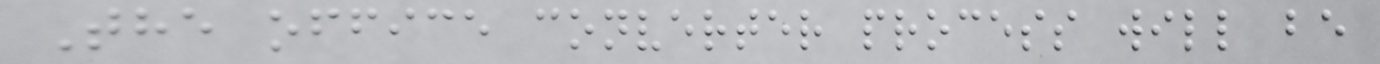The office converter process will be
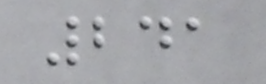241
